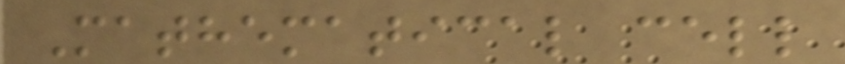Mathematical cell
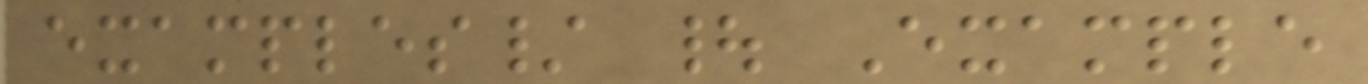examples/ | Example
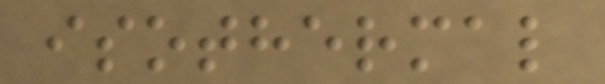isothermal
